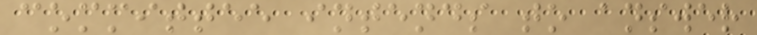committee intends to answer
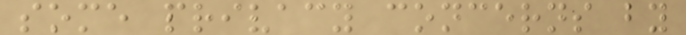some privacy concerns by
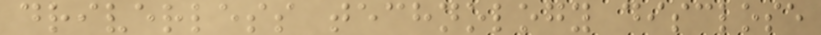driverless technology disclose
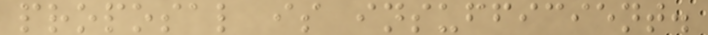proposal is insufficient.
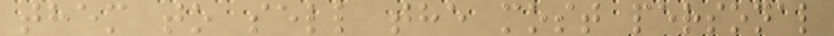them to sell the most personal
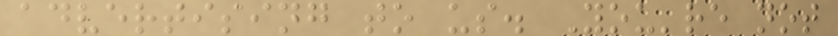advertising to us. You're not
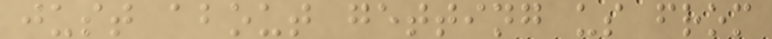just about getting us from
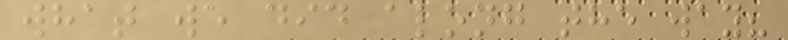what we did along the way?
